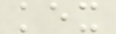kex
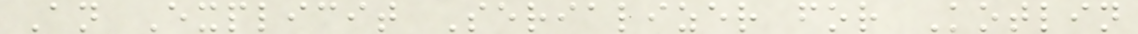An Explicit Serializer for Kotlin
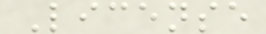License
